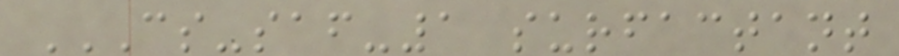CS-SAF-1 SURFACTANT
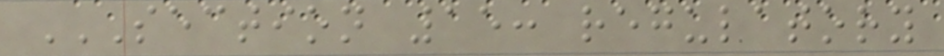SECTION 15: REGULATORY
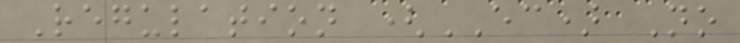Regulation (EC) No
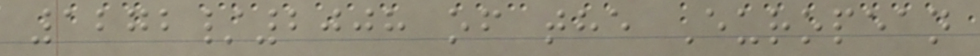1272/2008 of the European
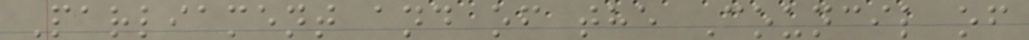Parliament and of the Council of
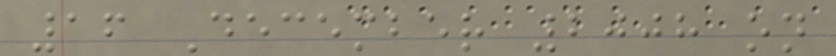16 December 2008 on
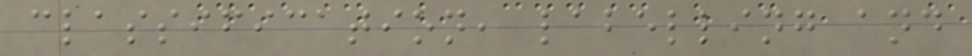classification, labelling and
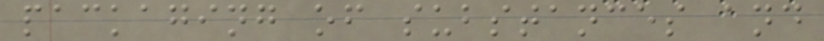packaging of substances and
